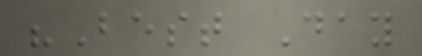"Best Day
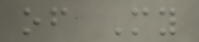of My
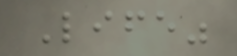Life"
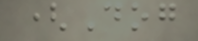(Dog
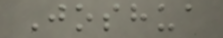Joshua
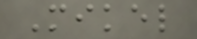Mikel
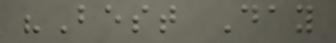"Best Day
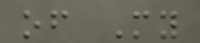of My
